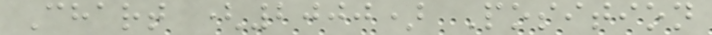Chart (2000) Position
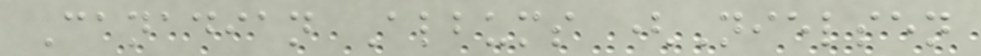Canadian Albums (Nielsen
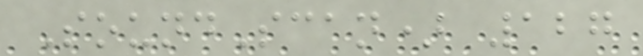SoundScan) 127
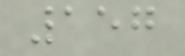157
